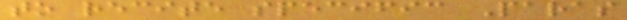to recite specific Paras
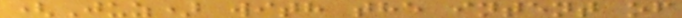(Juz) with the intent of
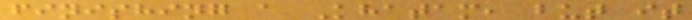finishing a Khatam, but it
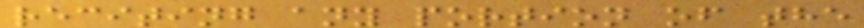reciting any portion of the
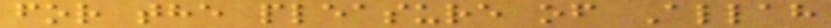for the pleasure of Allah
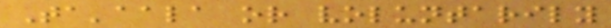Ta'aala or voluntarily
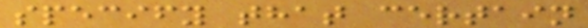specify that certain
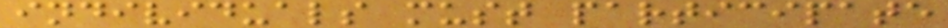individuals must participate
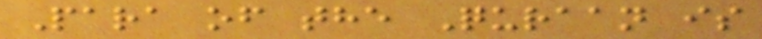Para of the Quraan is
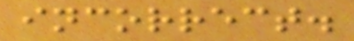incorrect.
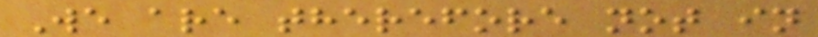We are therefore not in
